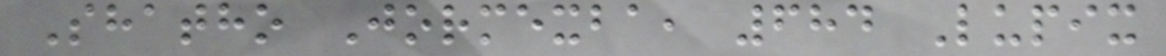Shatho Jormexba, 684 Lupix
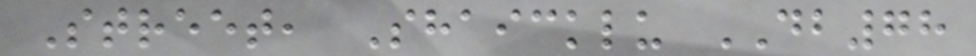Street, Shaicklu DB78
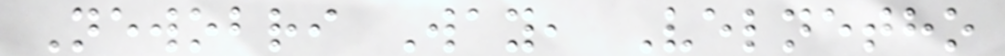Newobri Way, Velnetho
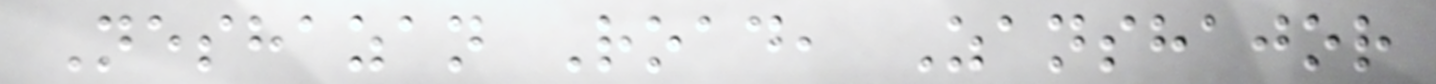Neshazan Road, Zanshajor
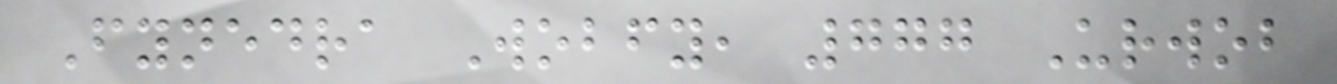Fynedra Wobfy, 777 Urwob
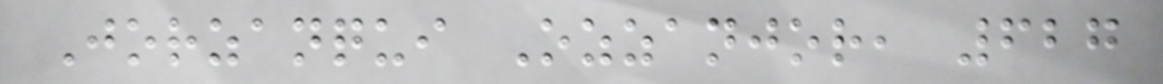Jorzanqui Ozzanjor, 627
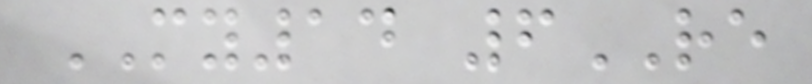MY14 6RE
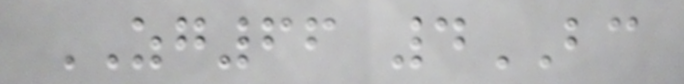ZG66 4BC
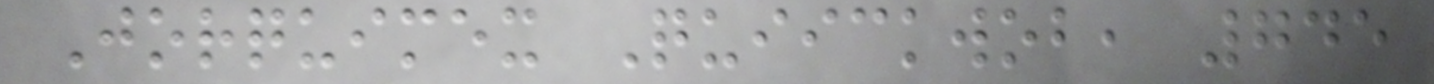Jorquimex Quiickwob, 745
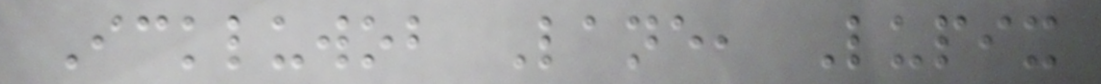Ickluwob Lane, Lupix
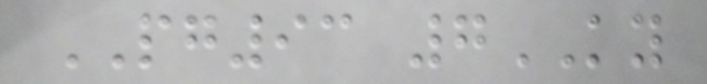PG93 7KY
